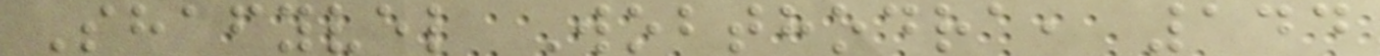Shafyvel Wobthodra, 144
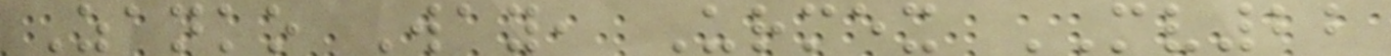Zanko Way, Urmex MV22
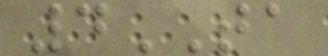4TA
